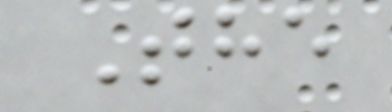The
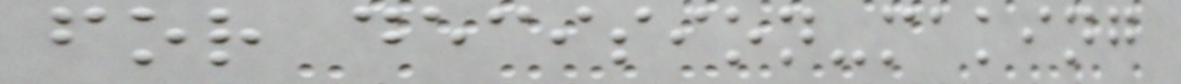for decision-making
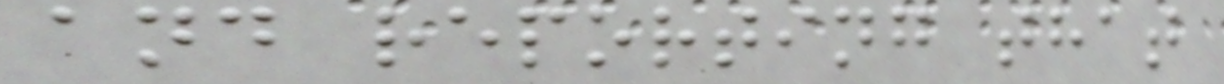and reporting that
